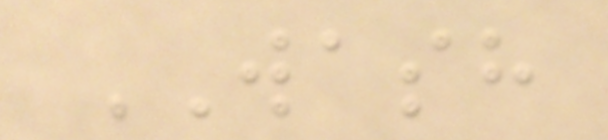WASH
